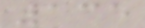135
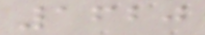1620
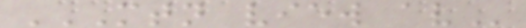MTN VIEW AV
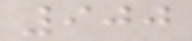900
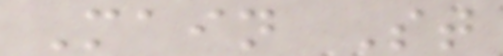Main St
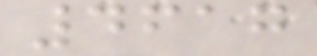4617
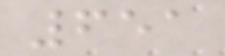651
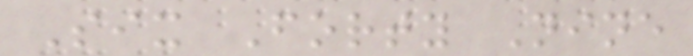Six Forty Nine
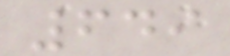649
